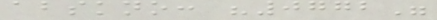abskno: "0772"
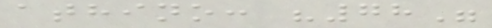athino: "78"
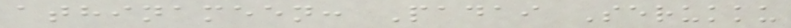athinameen: Padai Serukku
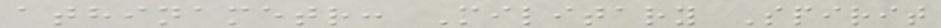athinametr: Military Spirit
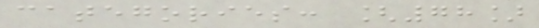categories: [78]
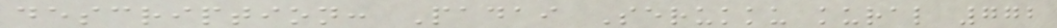description: Padai Serukku kural 772
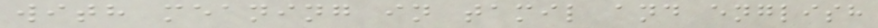with meaning in tamil and english
